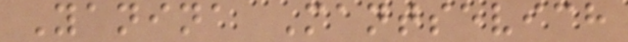Yanina Mantsevich
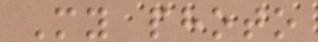My photo
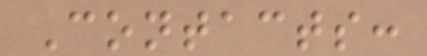Contacts:
